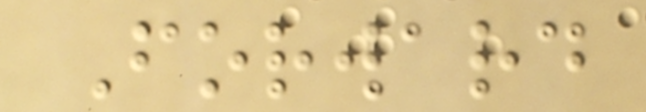Forward
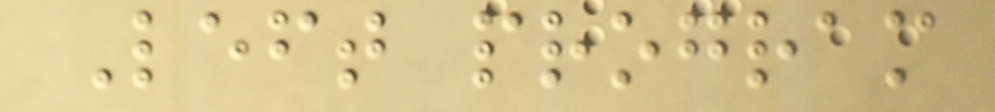Left program
